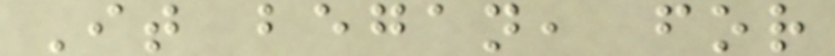It began, for
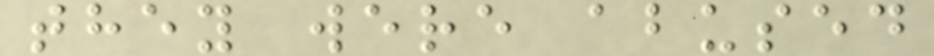they were abused
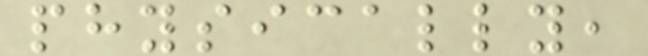physically,
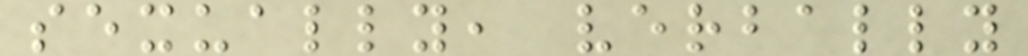sexually, verbally
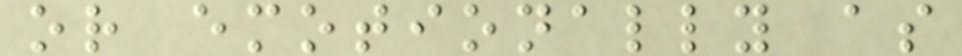or emotionally as
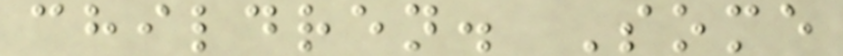children. Some
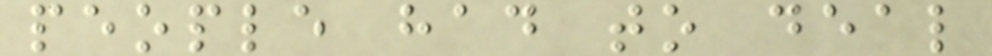people had to deal
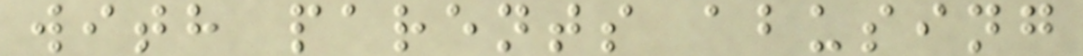with parents abusing
